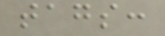tags:
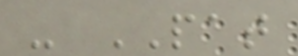- PAT
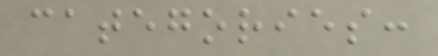categories:
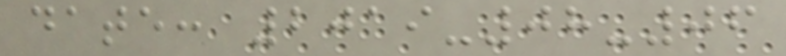date: 2019-08-06
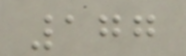177
